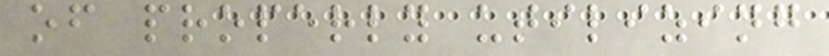of properly utilizing
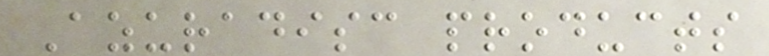Azuradisc products
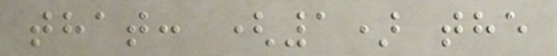that: (1) the
